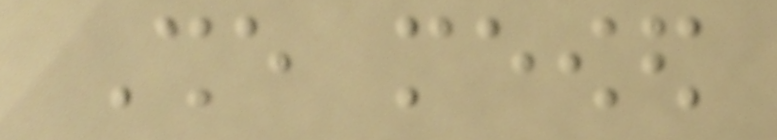She meowed
